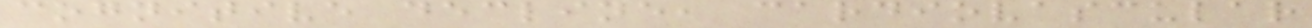cognitive decline, cardiovascular
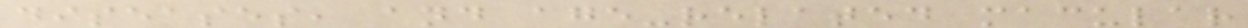diseases, and age-related macular
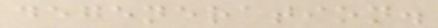degeneration.
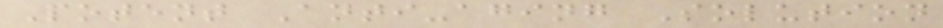Potent Anti-aging Solution
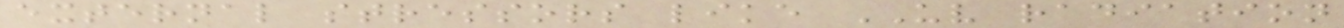external stressors like UV radiation
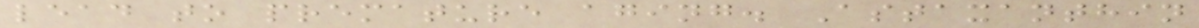lead to premature aging. Astaxanthin
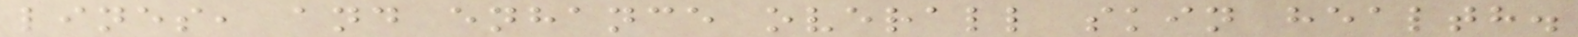lines, and enhance overall skin health.
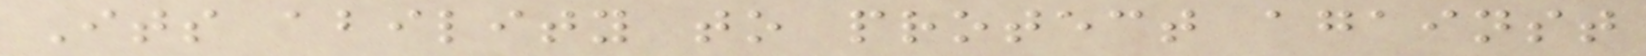Its ability to protect against
